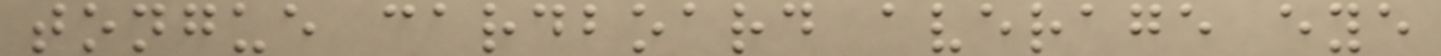tongue cardboard average eye
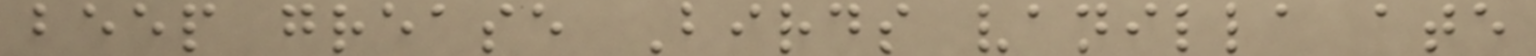beep grease Birds vanilla ate
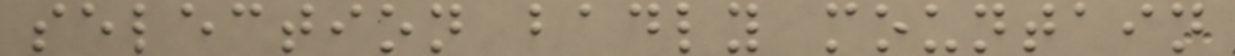selection badly mountain
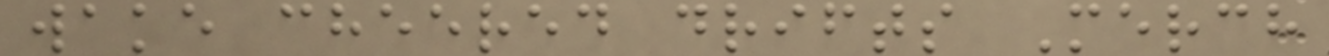wake cheered drifts Merch
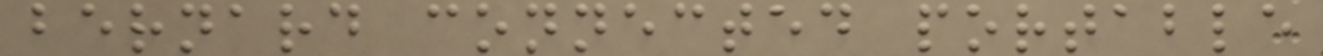bernard connected portable
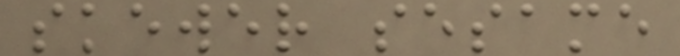skewer sesame
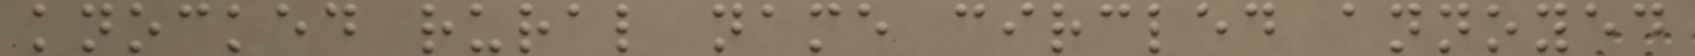knocked rural name circled annoyed
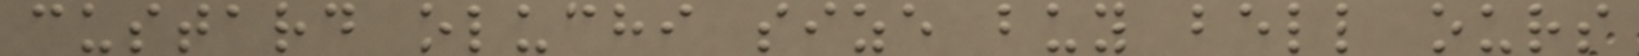custard oluchi size buy bell ours
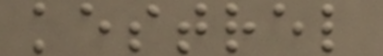kestrel
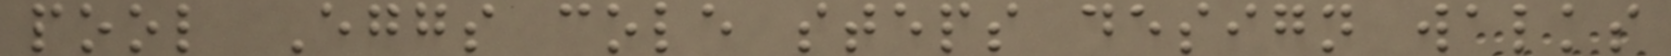pool Eggs cole steps design walks
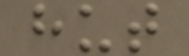hut
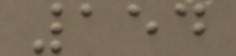154
